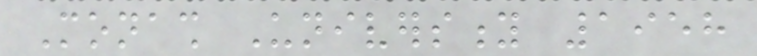Monash University 1958
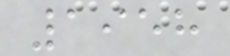1958
